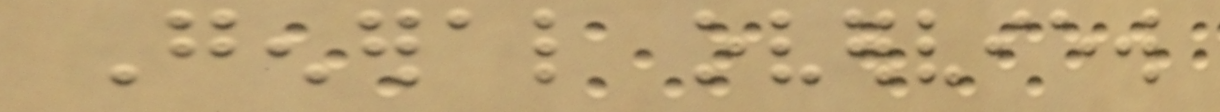General overview
